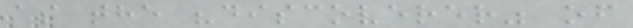as the "discoverer" of
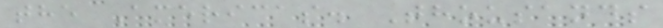the Americas. Thousands
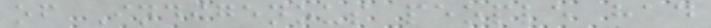of Indigenous people had
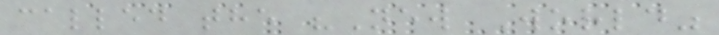called the "New World"
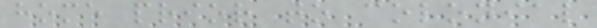home prior to colonial
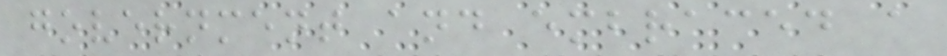government and embraced a
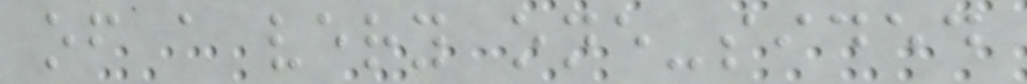of a very one-sided
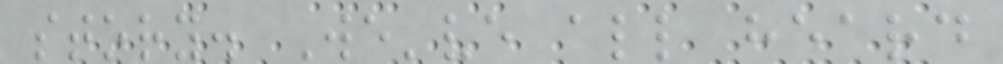story. We've all heard
